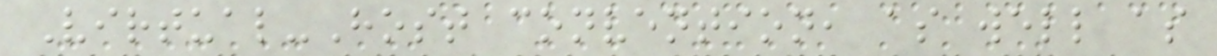Virtual-Host convention, as well as
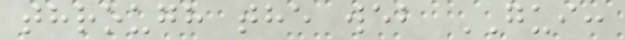through the web GUI:
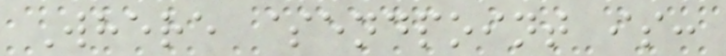Where $endpoint is:
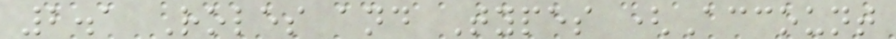2.1 Roles and Types (Account
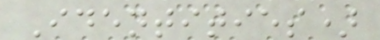Identities)
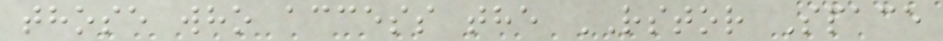those who access the RSTOR Space
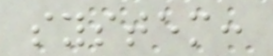system:
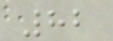82
